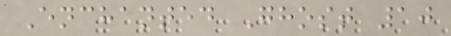Enchanted Ghost 10
